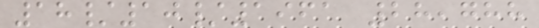18/10/1961 28,788
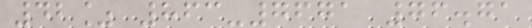42% 863-7671 76.71
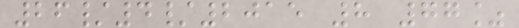26/4/2015 8 77%
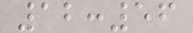12:56
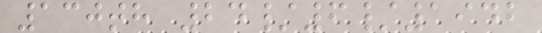130th 24/6/1942
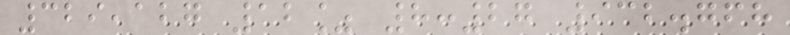329,127 12% 8:27 932.768
